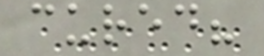cured?
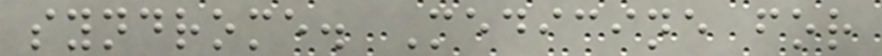syndrome. Medicine for
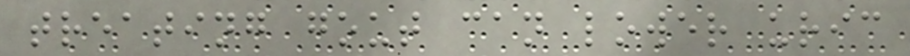treating gout can lower uric
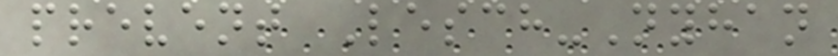prevent Lesch-Nyhan
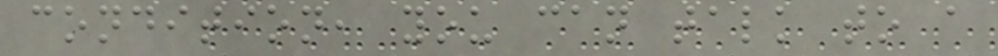condition, you can talk to a
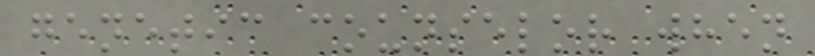genetic counselor when
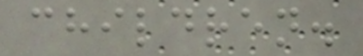children.
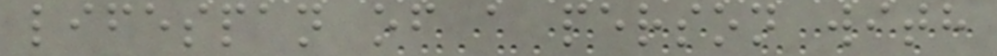lifespan of a person with
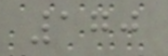170
